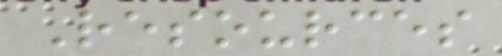Resources
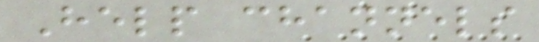Help channels
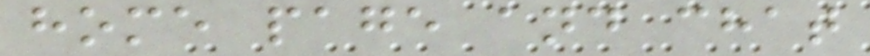home page and chat
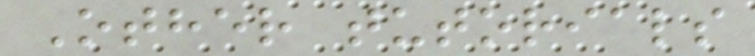Other tutorials
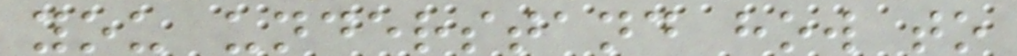you understand how to
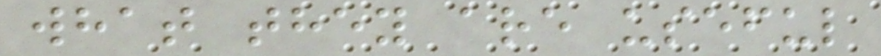what they are useful
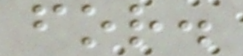for.
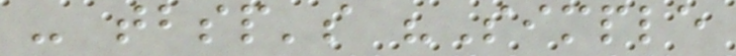- tbsp's "Simple
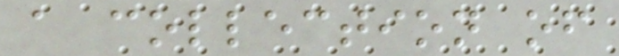a collection of
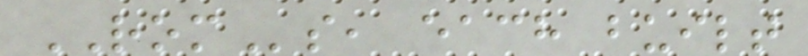ROMs, each built
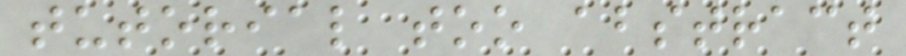tutorial too abstract
